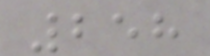258
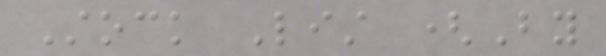Stock List (By
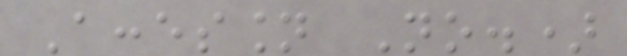Accession No.)
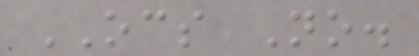OCS No.
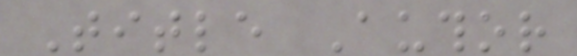Title Author
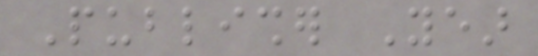Publisher Year
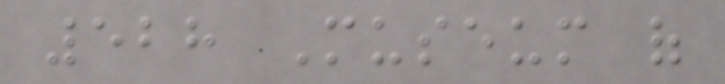528 Museum of
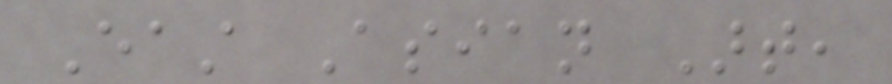East Asian Art,
